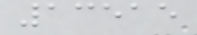13515
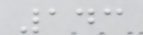143
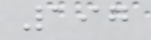197
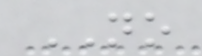NO
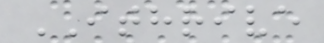ITHRIVE
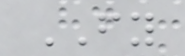FY
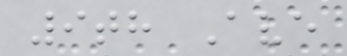9th Ave
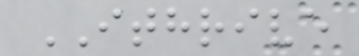ITHRIVE
